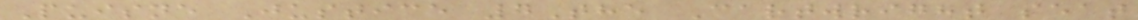Puisne Justice 7The Cartwright seat
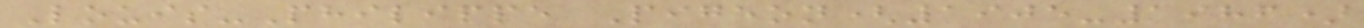Louis-Philippe Pigeon(1905-1986)
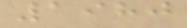1980
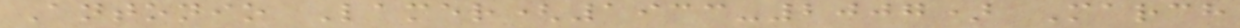Antonio Lamer(1933-2007) March
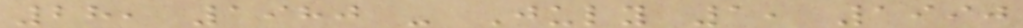28, 1980 - July 1, 1990
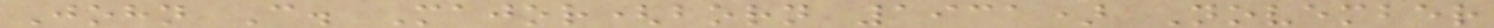John C. Major(born 1931) November
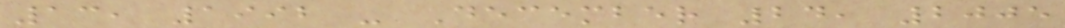13, 1992 - December 24, 2005
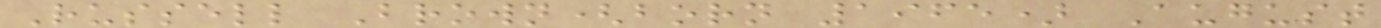Russell Brown(born 1965) August
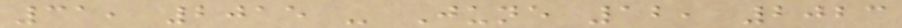31, 2015 - June 12, 2023
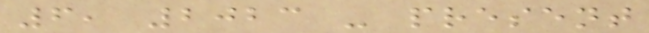6, 2023 - present
